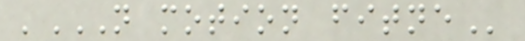'N MOTION FITNE
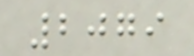2079
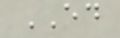ED
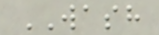WASH
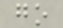go
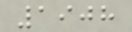1908
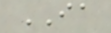IA
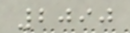2090
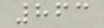863
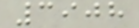3908
